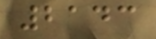2143
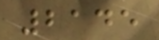2145
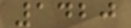1420
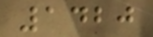1420
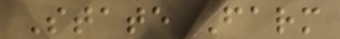State Farm
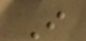I
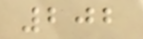202
